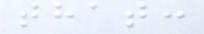that:
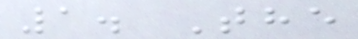1. The
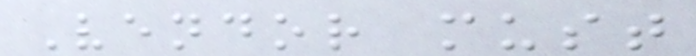Vendor must
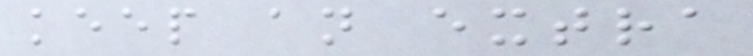keep an extra
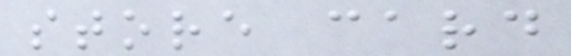store card
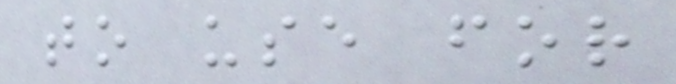to use for
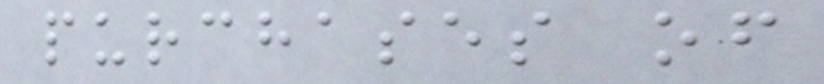purchases of
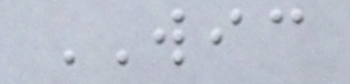WIC
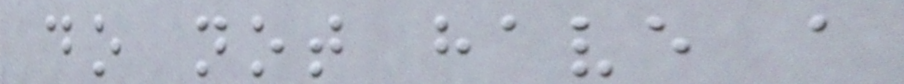do not have a
